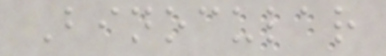Binocular
